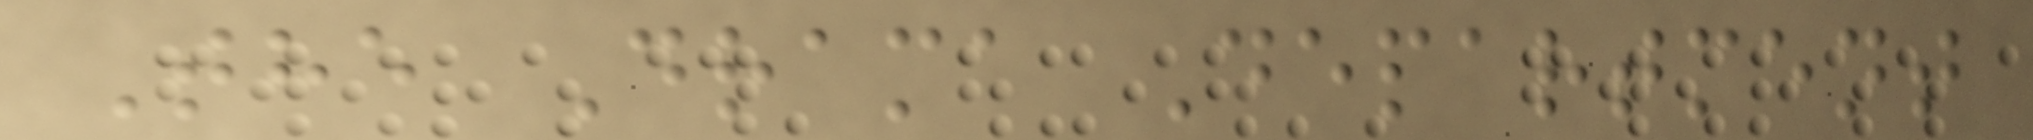The Drama Department
